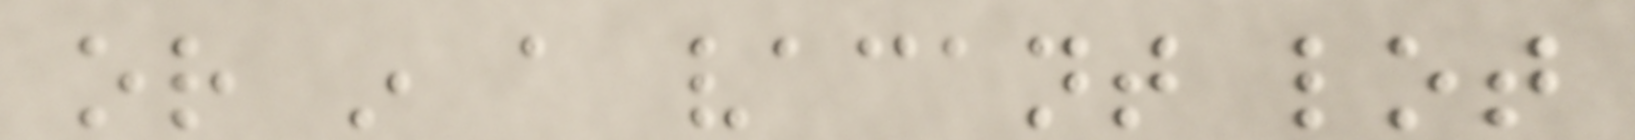or in a vacant lot
